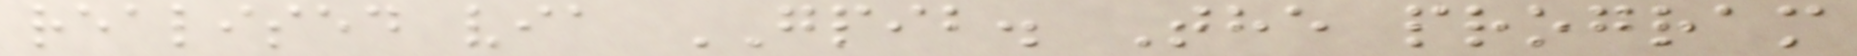realised via GPIB. The program
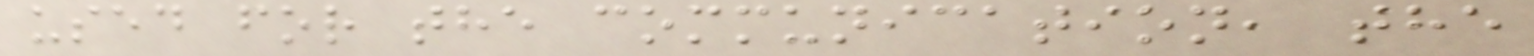used for the communication, the
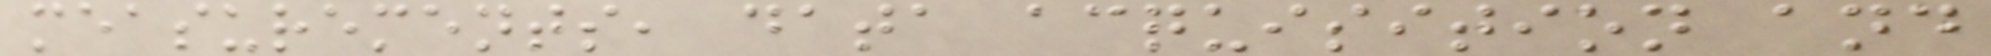measurements, data acquisition and
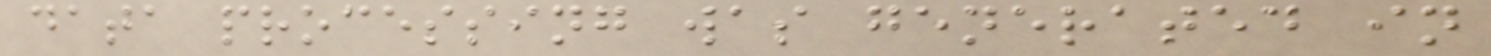data processing was generated in
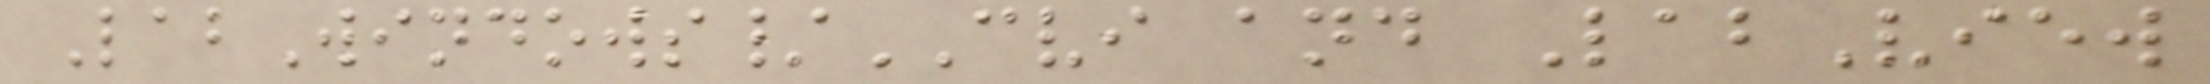LabWindows/CVI and LabView
